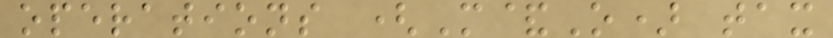operations (M&O) tax
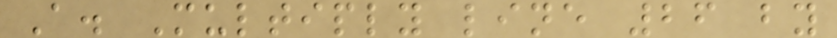A. Multiply line 26 by
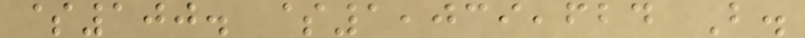$100. $1,039,624 B.
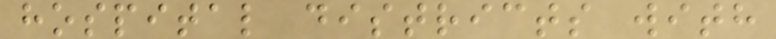hospital districts with
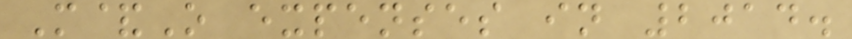M&O expenses in 2014.
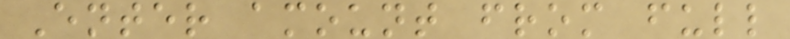Enter amount from full
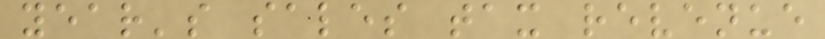year's sales tax revenue
